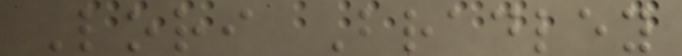Lori Bradley
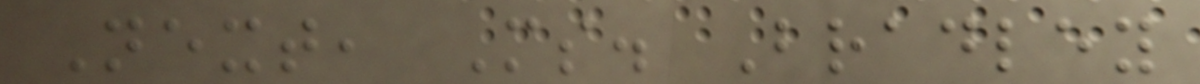Next, Ms. Bradley
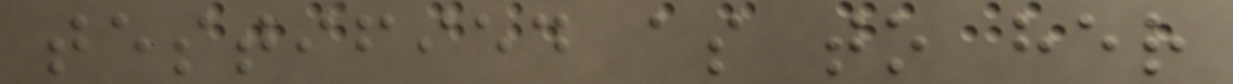testified as to her
